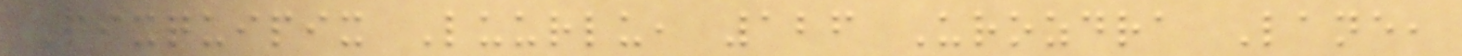Pixquipix Luurlu, 126 Urozdra Lane,
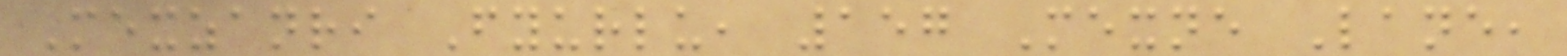Mexzanri Fyurlu, 157 Mexne Lane,
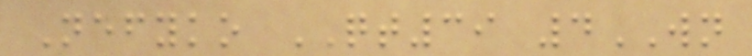Nefyko QT39 4WN
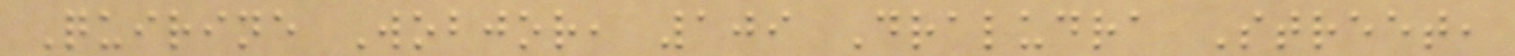Quirine Wobjor, 109 Draludra Street,
